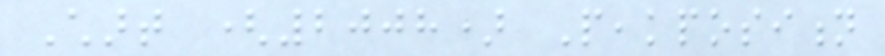Chart (2008) Peakposition
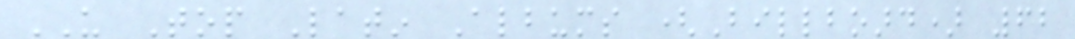US Top Latin Albums (Billboard) 62
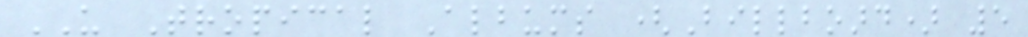US Tropical Albums (Billboard) 5
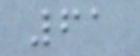61
